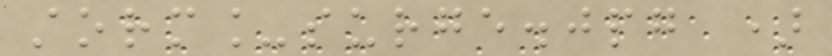storm_surge.jpg )
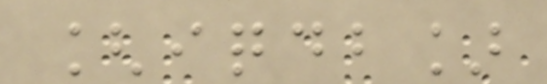[iqdb]
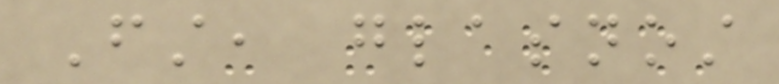First, glasnost
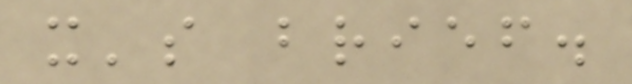it's brief.
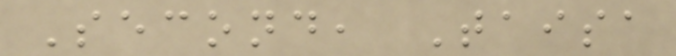Second, Taisa
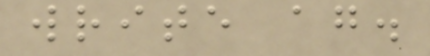write again.
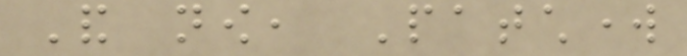And now, Patchwork
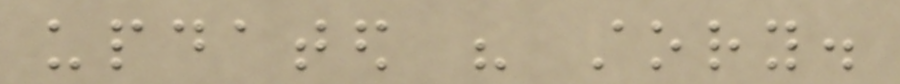updated his story.
